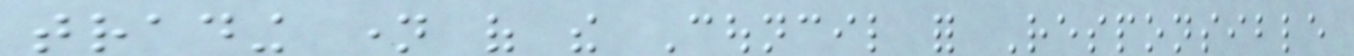trading name of the Council for Responsible
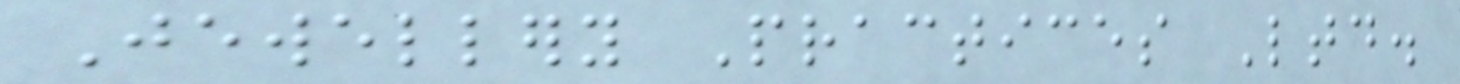Jewellery Practices Ltd.
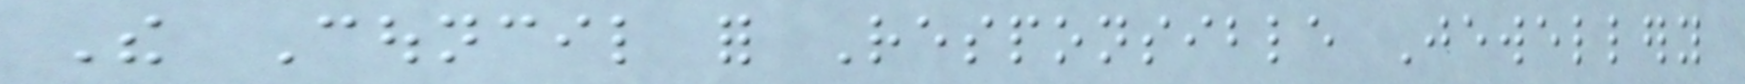The Council for Responsible Jewellery
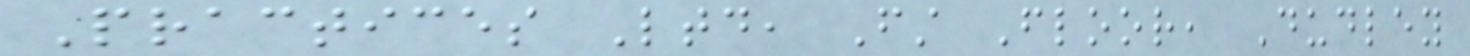Practices Ltd, First Floor, Dudley
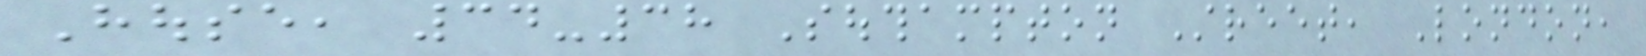House, 34-38 Southampton Street, London,
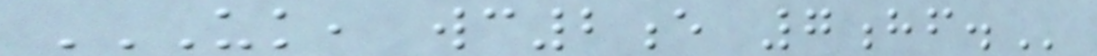UK, WC2E 7HF.
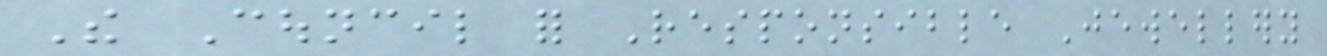The Council for Responsible Jewellery
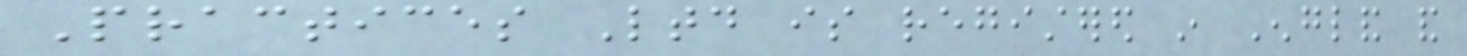Practices Ltd is registered in England and
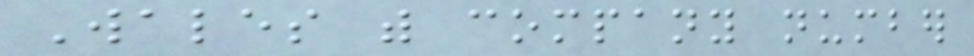Wales with company number
